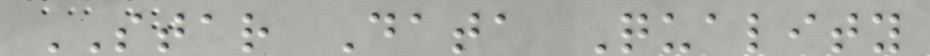STAR Data Quality
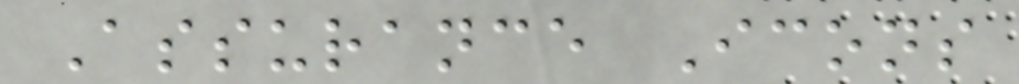Assurance Icons
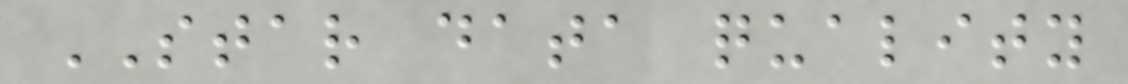STAR data quality
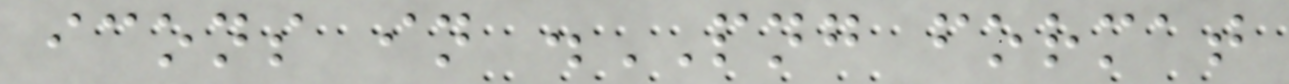icons in .PNG format
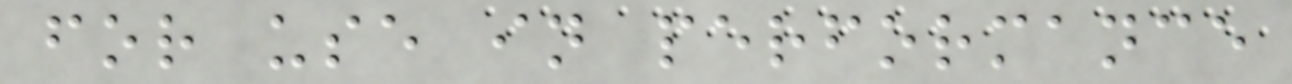for use in performance
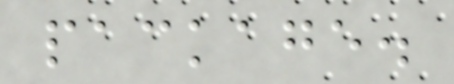package.
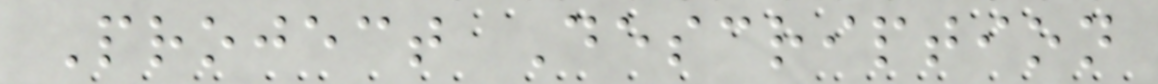Project Description
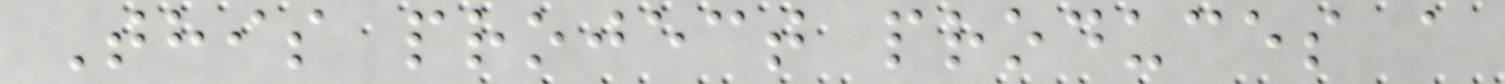This project produces a
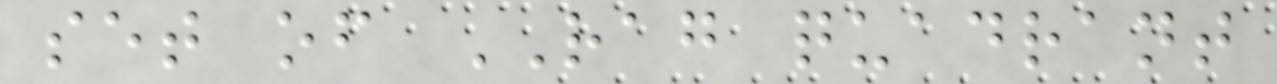set of RAG quadrant
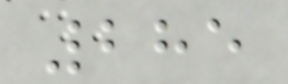285
